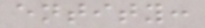entity:
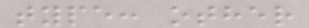type: other
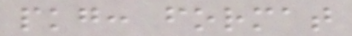pkg: format
